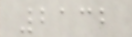2132
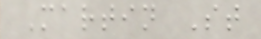Martin St
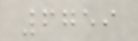6759
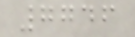7746
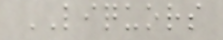LIQUORS
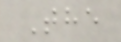The
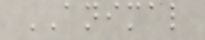ANIMAL
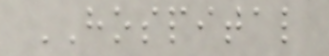HOSPITAL
